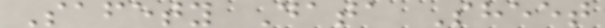Safety Data Sheet
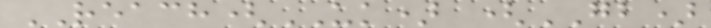REACH(UK) (GB)
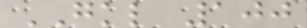GKL 100
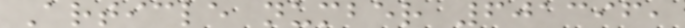Article number 601396,
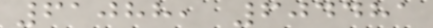61088, 604481
